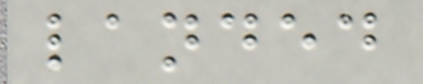landed
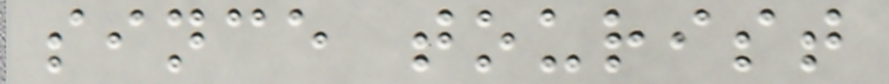since tourist
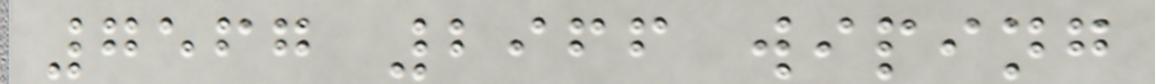7567 2966 wiping
